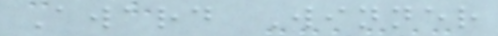Award Winner
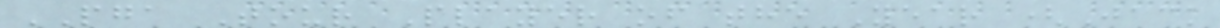PGA Tour Player of the Year (Jack
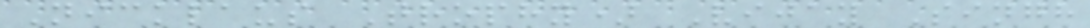Nicklaus Trophy) Vijay Singh
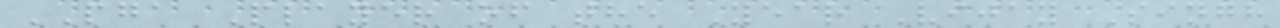PGA Player of the Year Vijay Singh
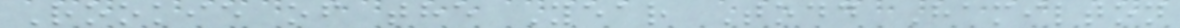Rookie of the Year Todd Hamilton
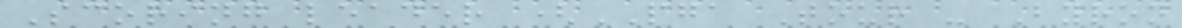Scoring leader (PGA Tour - Byron
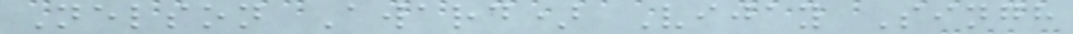Nelson Award) Vijay Singh
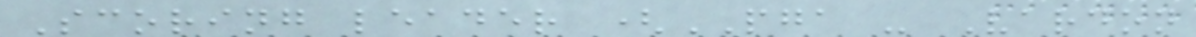Scoring leader (PGA - Vardon
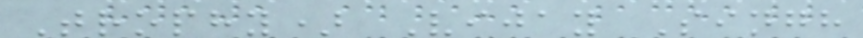Trophy) Vijay Singh
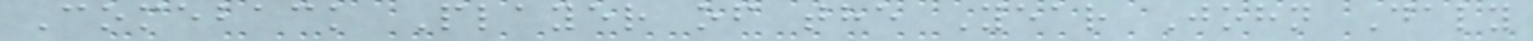Comeback Player of the Year John Daly
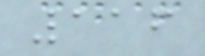116
